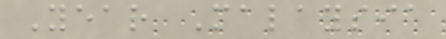Year Malaysia
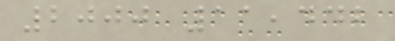2000 11,442
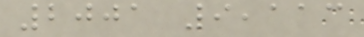2001 9,113
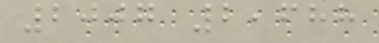2007 2,688
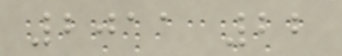2011 22
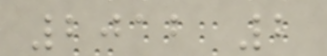2012 2
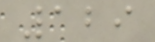129
